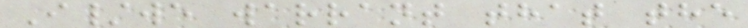I/we warrant that the
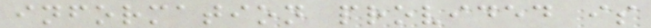information provided is
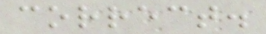correct.
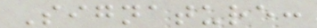Signature:
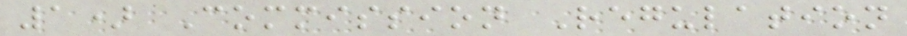1) Commission Regulation
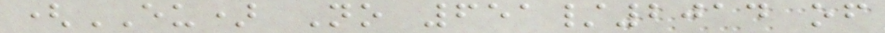(EU) No 651/2014 of
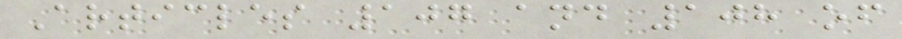Articles 107 and 108 of
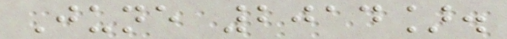June 2014].
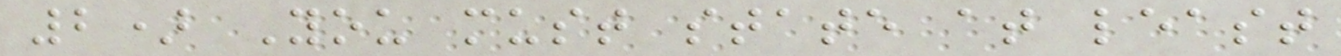2) You must state at least
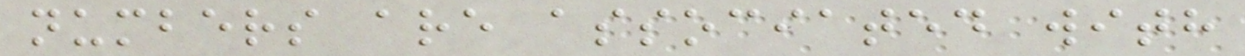numbers are associated with
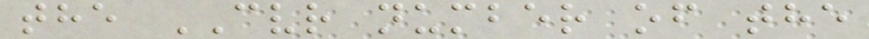the CVR number of the
